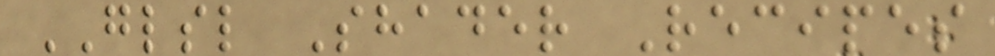GLSL Shader Recipes
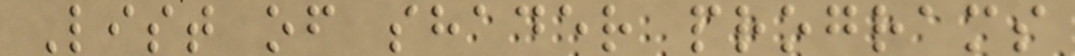List of shader programs
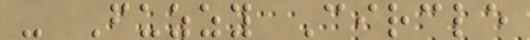- Fuzzy Circle
